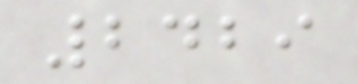2429
